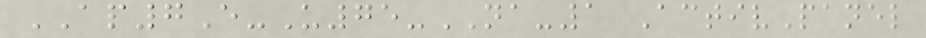AP7E-U75-NA-1 ActivPanel
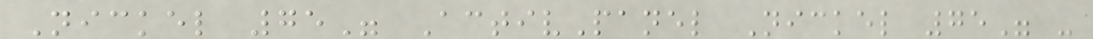Nickel 75" ActivPanel Nickel 75" -
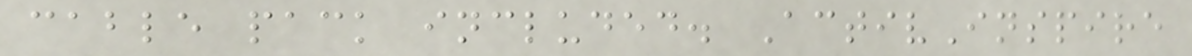cable pack included. ActivInspire
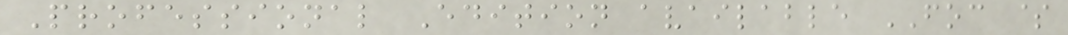Professional Edition available FOC $
